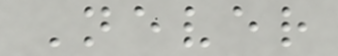Never
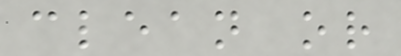clean or
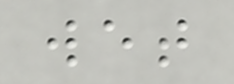wet
